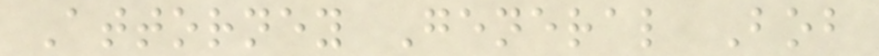Attorney General Bob
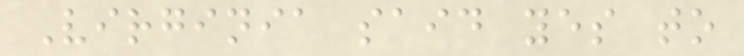Virginia said yes to
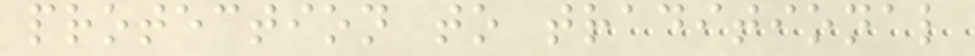protection to traditional
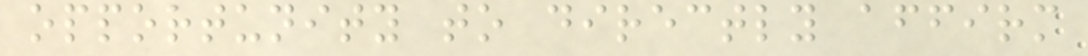opportunity to directly affirm
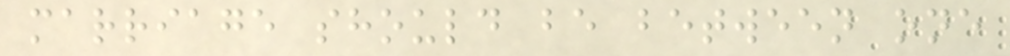marriage should be between one
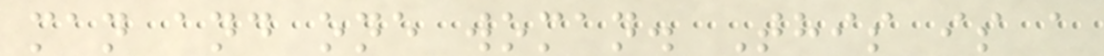man and one woman. This is a
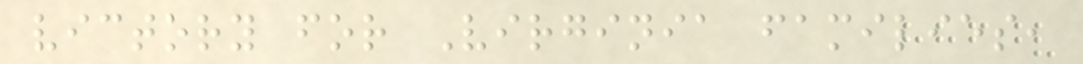victory for Virginia families,
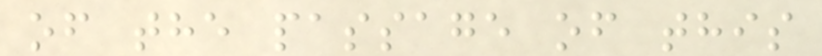of the passage of this
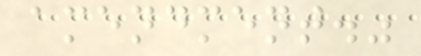amendment."
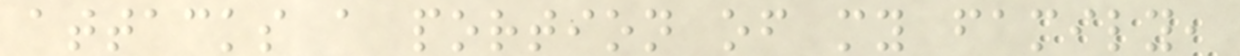attacks a portion of my family,
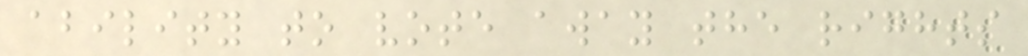ability to vote away the rights
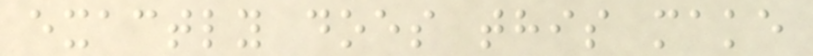exactly does this make
